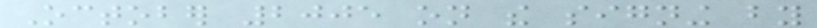October 2005 on the signing by
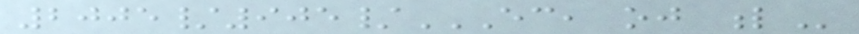2005/905/EC, OJ L
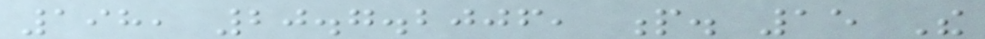198, 20.7.2006, p. 15 The
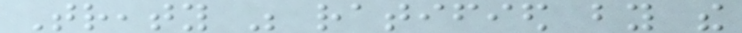Treaty was ratified by the
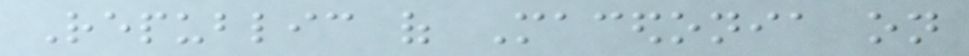Republic of Macedonia on
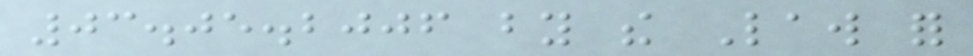03.05.2006 by the Law for
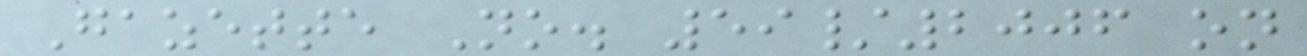Gazette No. 59/2006 on
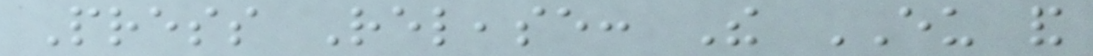Press Release: The EU and
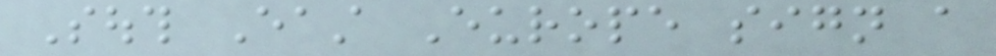South East Europe sign a
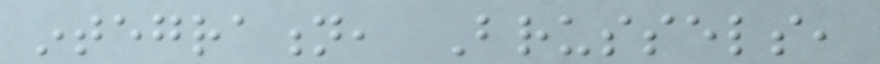integration, Brussels,
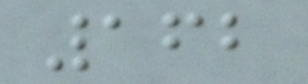162
